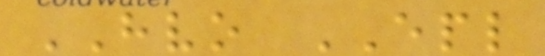HVO EPL
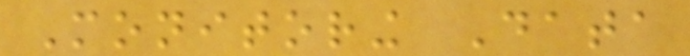Monitoring Data
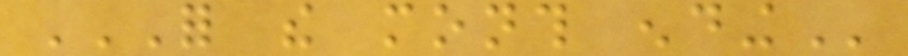FOR THE MONTH ENDING
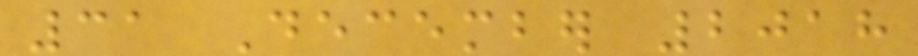31 December 2018
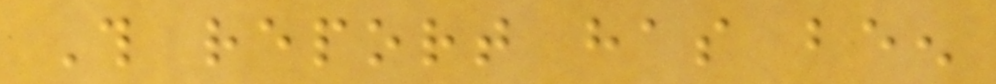This report has been
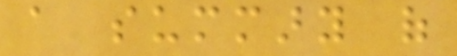a summary of
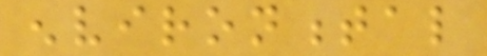environmental
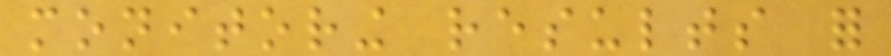monitoring results for
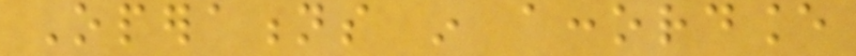Operations in accordance
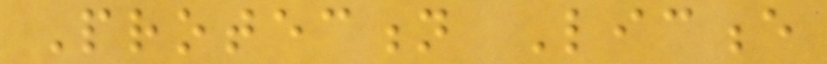Protection Licence
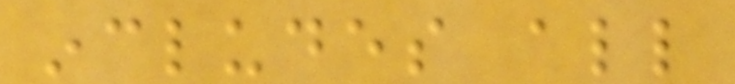includes all
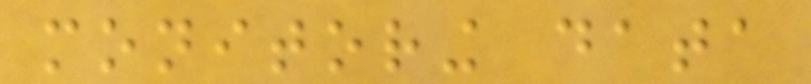monitoring data
